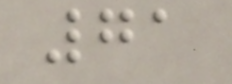71
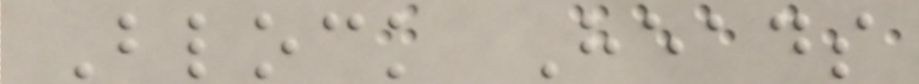Block Heads
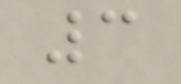3
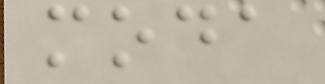moda
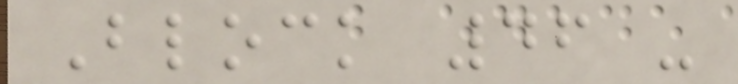Block 46 -
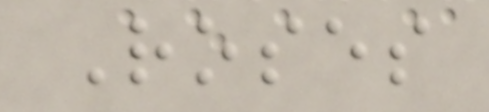Roses
